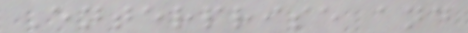Enterprise and
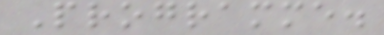Programme.
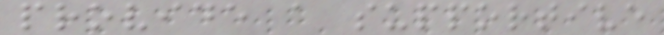provide a supportive
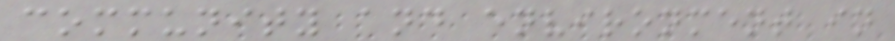community and environment in
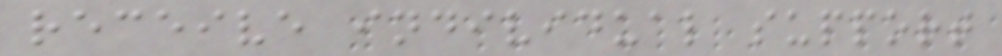receive individual support
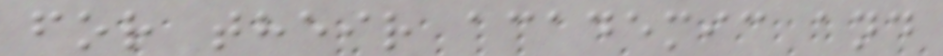for their academic and
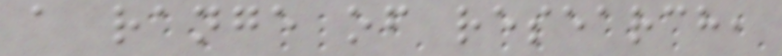a range of research,
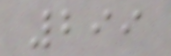299
